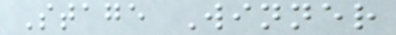Stage Winner
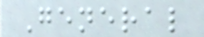General
